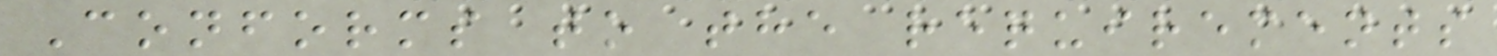Conforms to the requirements
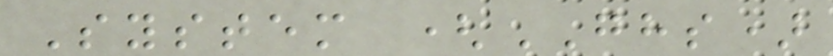System (GHS)
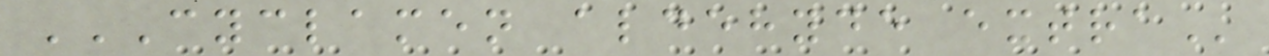CYCLAMEN ALDEHYDE EXTRA
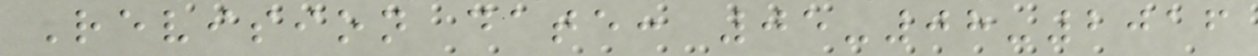Revision date: 05-08-2016
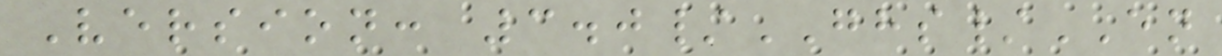Version: 3.0/GHS/EN
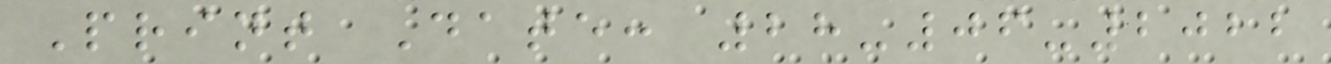Print Date: 28-06-2022
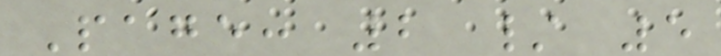Page: 2 / 5
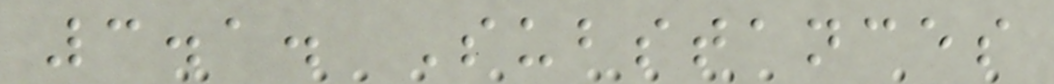3.1. Substances
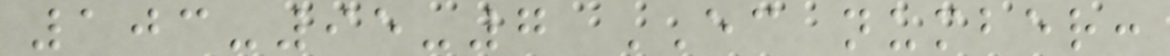103-95-7 EC number:
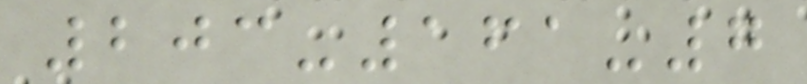203-161-7
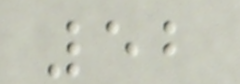52
